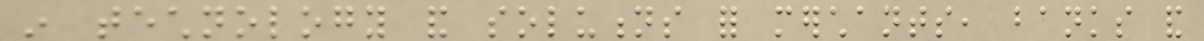in technology and solutions for merchants, banks and
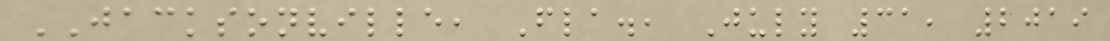JACKSONVILLE, Fla., July 31, 2019
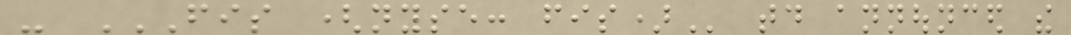- FIS (NYSE: FIS) today announced the
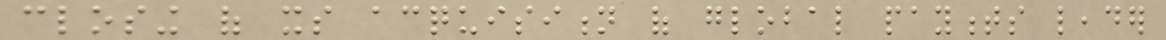closing of its acquisition of global payments leader
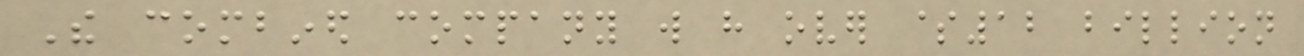The combined company will have over $12 billion
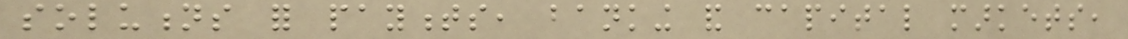solutions for payments, banking and capital markets,
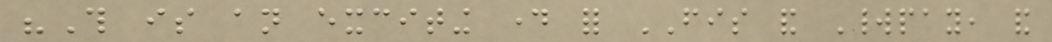"This is an exciting day for FIS and Worldpay, and
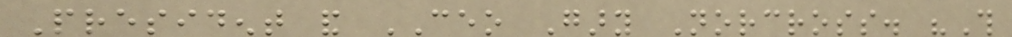President and CEO Gary Norcross. "This
